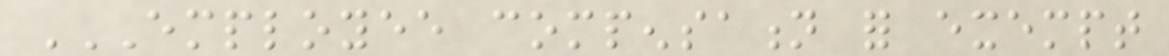EMPLOYEE COMPENSATION FOR EXEMPT
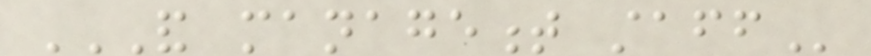AND MANAGEMENT STAFF
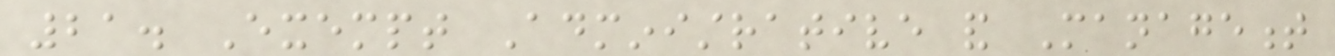21. Exempt Administrative and Management
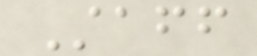Staff
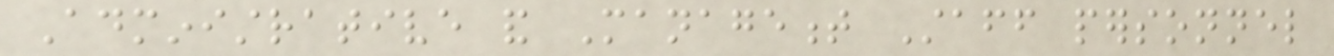Administrative and Management Staff personnel
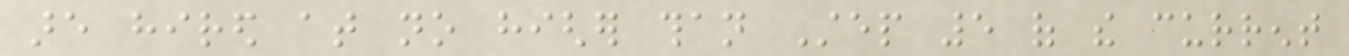are hired at no higher than Step 5 of the current
